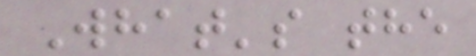What's the
